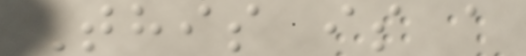This is a
